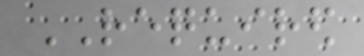REQUIRED
